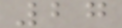27
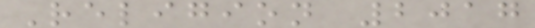Religion 2017
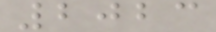2023
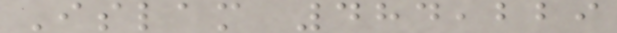Islam 484,229
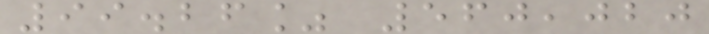99.26% 560,020
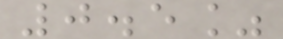0.5%
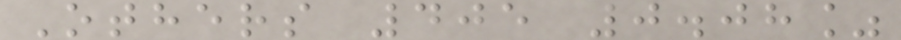Others 405 0.08%
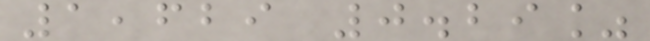1,629 0.29%
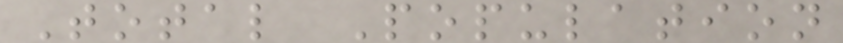Total Population
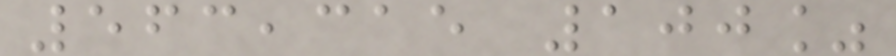563,315 100%
